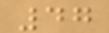47
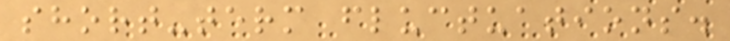short-term fluctuations.
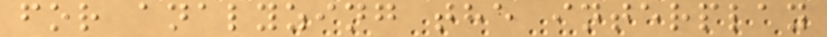for analyzing the interplay
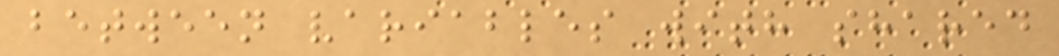between variables with shared
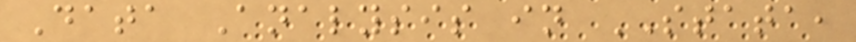Data Analysis in STATA,
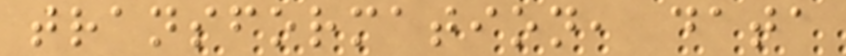transformation, data
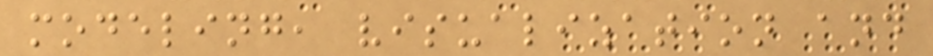modeling, visualization and
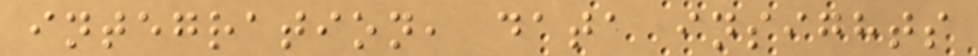integration, data insights
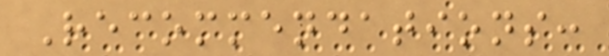Recommendations:
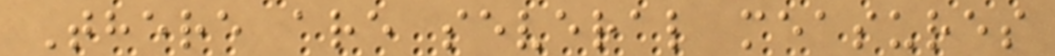There are several measures
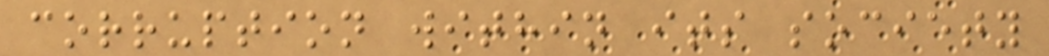corruption within its society
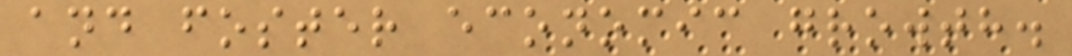and foster economic growth.
